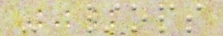- /ops
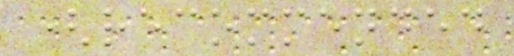(recommended
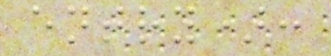entry):
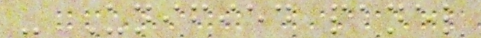- Unified panel
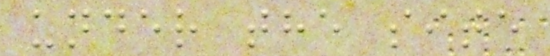under the site
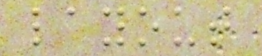layout
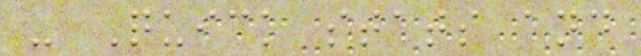- Quick stats and
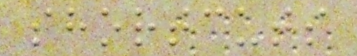shortcuts
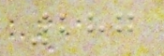287
